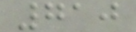710
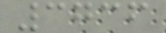3736
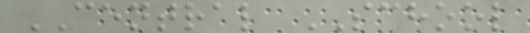CENTRAL SCHOOL
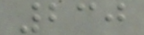230
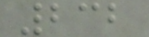232
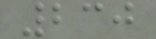230
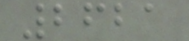2621
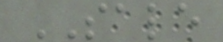SALE
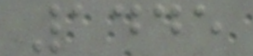1445
